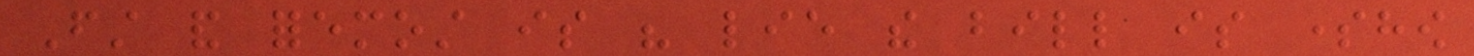First and foremost is his lie the bill is somehow
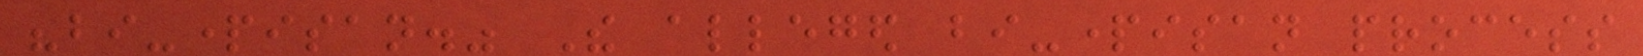"bi-partisan." The alleged bi-partisan process
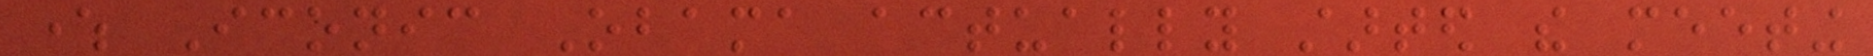where Iconic Obama actually started the meeting
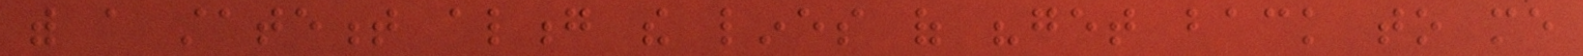with a statement along the lines of "get back to me
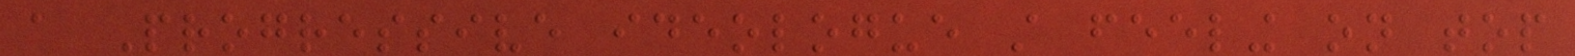a Progressive ideologue still feeling on top
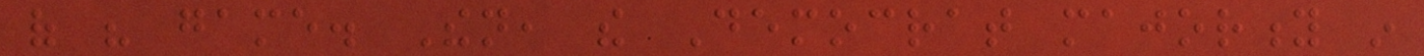of his game. Then, the Democrat majority in
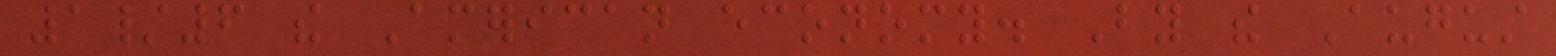1/6 the American economy. By the August
